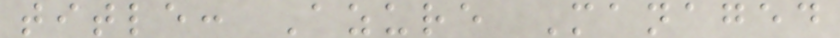title: Azure Managed
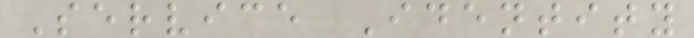Service Identity
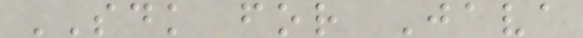SDK for Java
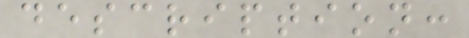description:
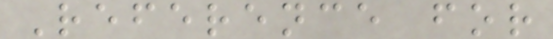Reference for
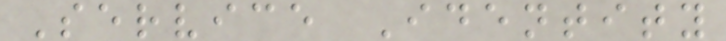Service Identity
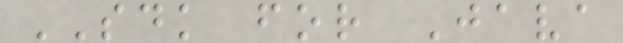SDK for Java
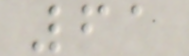61
